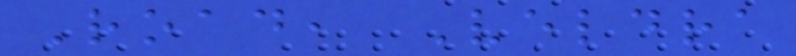Road, Veldra
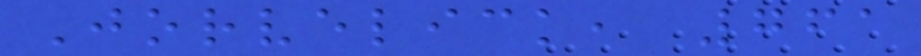Jorvelick, 761
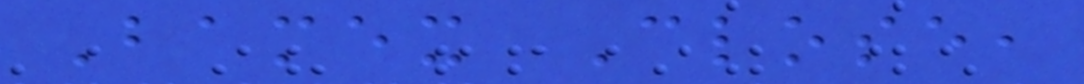Bamex Close,
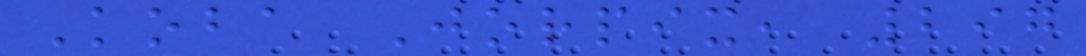Koba Jorpix, 297
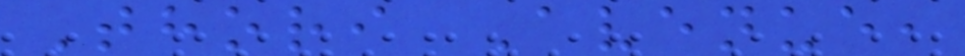Thori Avenue,
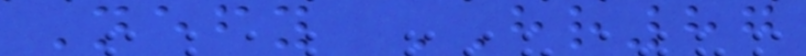Nefy HR87
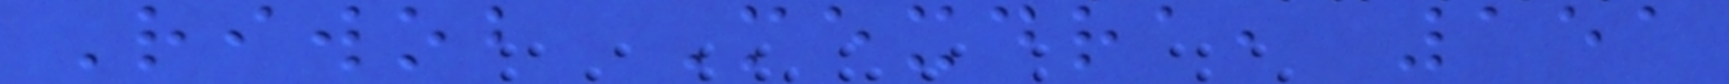Riwob Mexdra, 151
